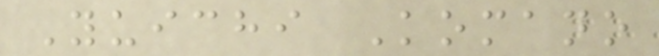Yuichi Komano
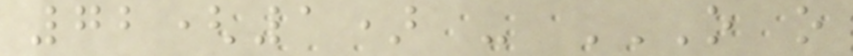72(1) - O O
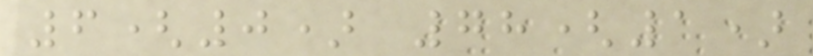6(0) 78(1)
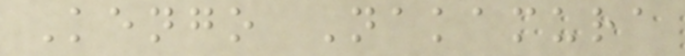Kengo Nakamura
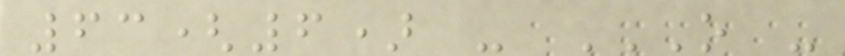63(6) - O -
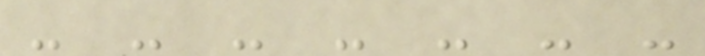- - - - - - -
